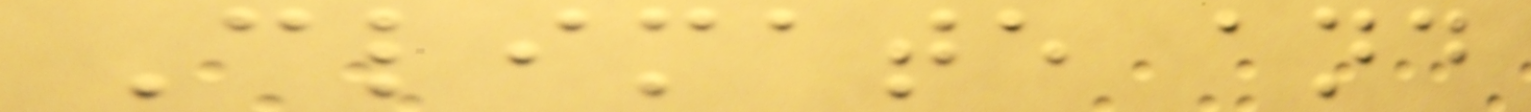Climate and
